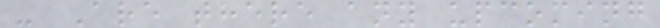- Are there any upcoming
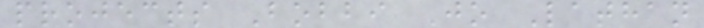projects Bobbi Jo Lathan
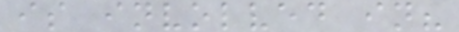is involved in?
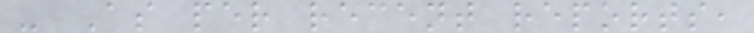- As per recent reports,
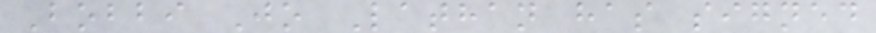Bobbi Jo Lathan has signed
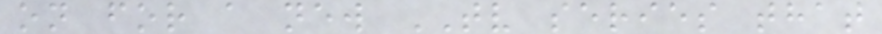on for a new TV series that
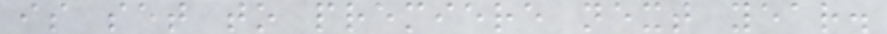is set to premiere next year.
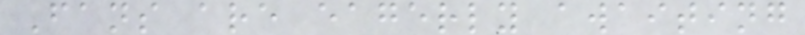Fans are eagerly awaiting
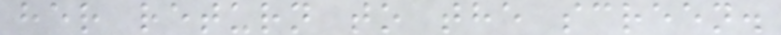her return to the screen.
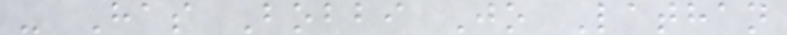- Has Bobbi Jo Lathan
